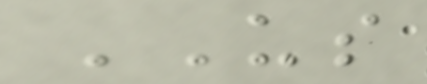US
